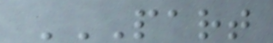PART
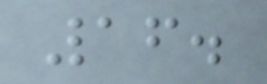16.
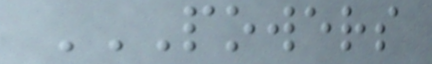POWERS
